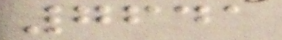7641
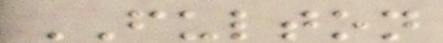FULTON
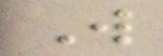W
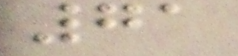71
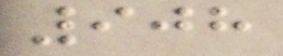908
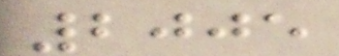2005
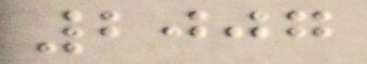2007
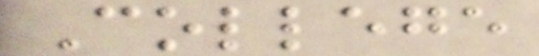College
